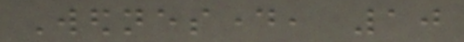Wednesday, 10
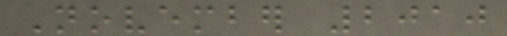November 2010
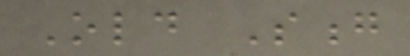Old Song
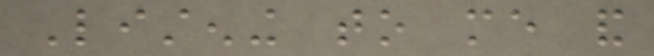Listening to me and
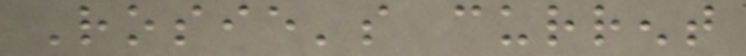Rosie's current
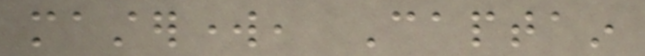masterwork, Captain
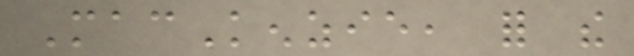MacKenzie, for the
